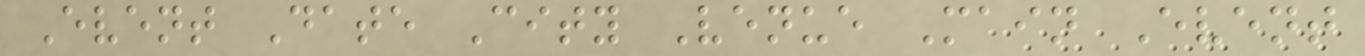Event Date City Venue Main Event
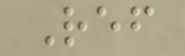Ref
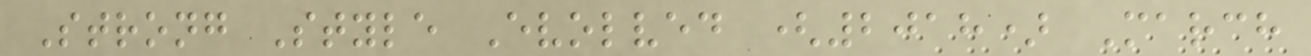Strong Style Evolved (2018) March
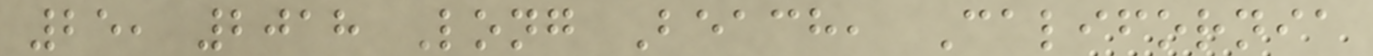25, 2018 Long Beach, California
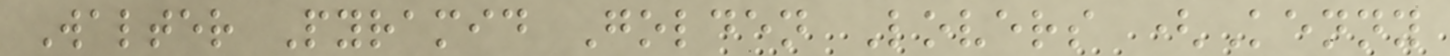Walter Pyramid Golden Lovers (Kenny
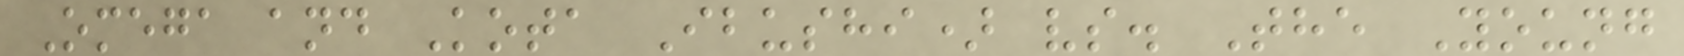Omega and Kota Ibushi) vs. The Young
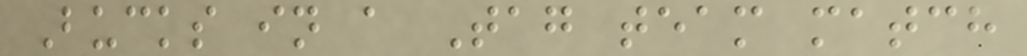Bucks in a Tag team match
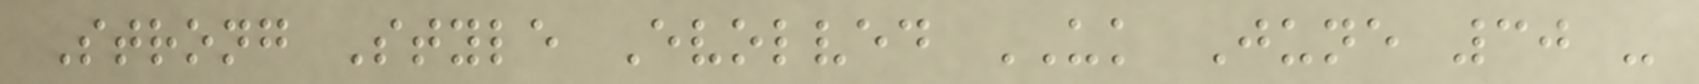Strong Style Evolved UK June 30 -
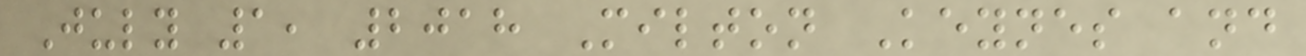July 1, 2018 Milton Keynes and
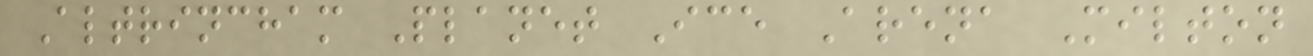Altrincham Planet Ice Arena Milton
